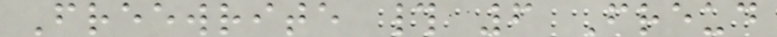Freewrite # 6 Freud
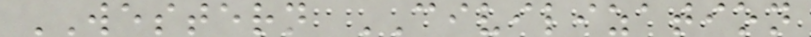WESTERN CIVILIZATION
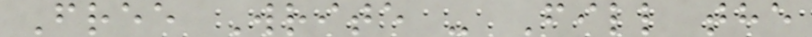Free Write - Fill the
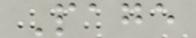Page
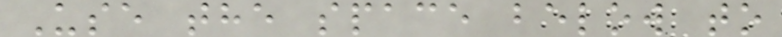Use the space below to
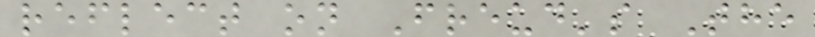reflect on Freud's The
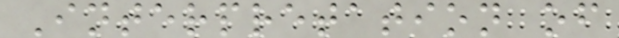Interpretation of
